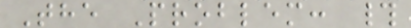The Problem: #
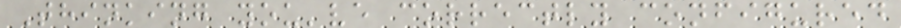Thinking you've correctly configured
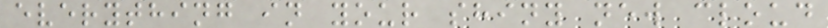everything in your shiny new cloud
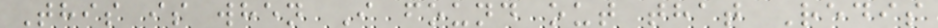This is when I found out that Redis
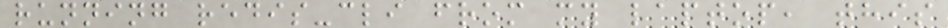running redis-cli from my laptop, this
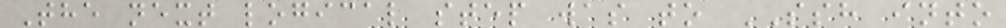The next logical step was to SSH into
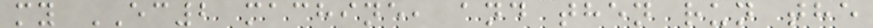my EC2 machine, and then run the
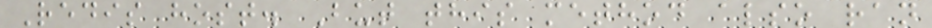Redis host. But this method also ran
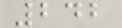242
